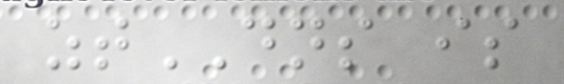ztDNS is
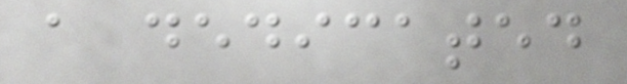a dedicated
